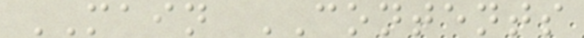MAIN CONTENTS
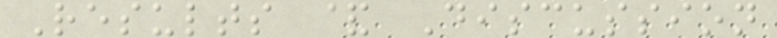Results & Discussion
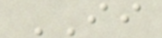II
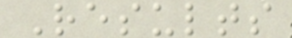Results
